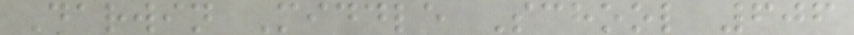Darwin Middle School 606
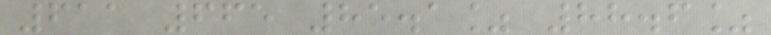611 665 85.1% 88.6%
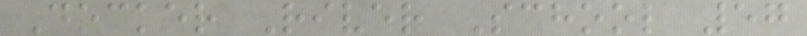Docker River School 57
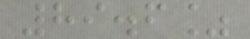89.6%
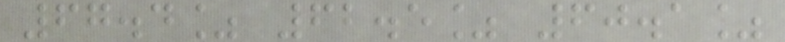67.4% 62.5% 60.1%
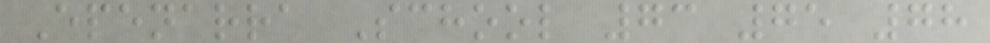Epenarra School 73 75 78
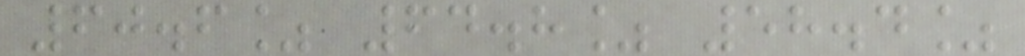60.6% 64.8% 58.4%
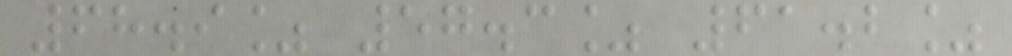68.9% 57.3% 61.2%
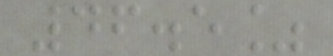46.5%
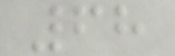68
